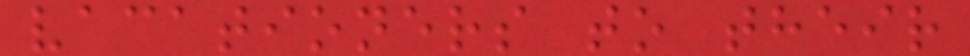vacationers to their
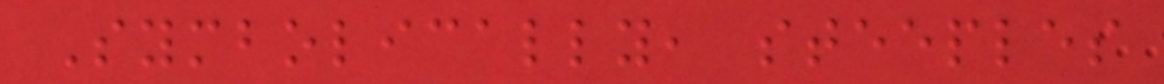Symbolically, steeples
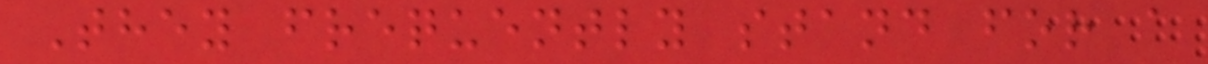They frequently stand for a
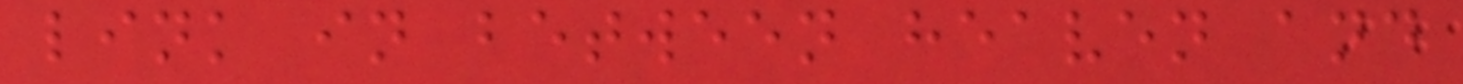link in between heaven and
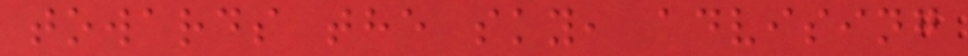towards the sky, advising
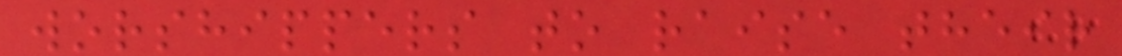worshippers to raise their
